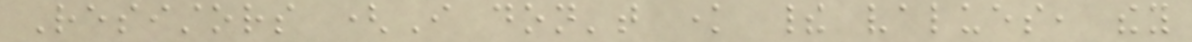Resistors (I don't know their values, they
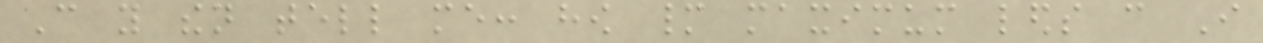Can you then tell me: how many maximum leds can I
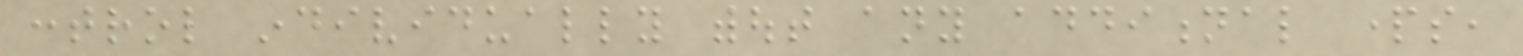control individually without any additional parts,
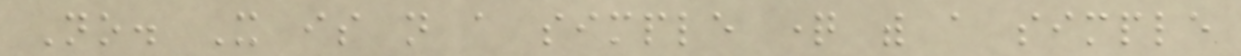No. It is not a simple question with a simple
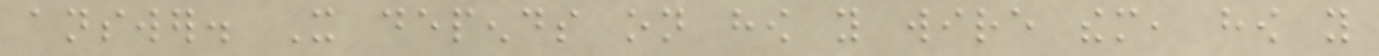answer. It depends on how you wire them, how you
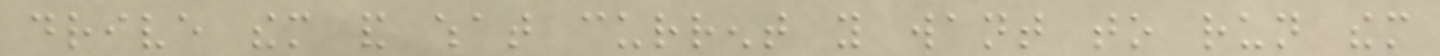drive them and what current you want to run them
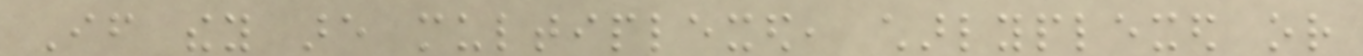If they are multiplexed, charlyplexed or
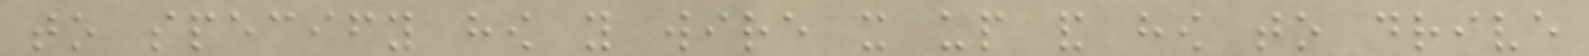to specify how you wire it up and how to drive
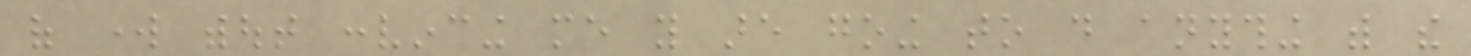of work without convincing me you are going to do anything with the
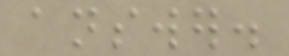answer.
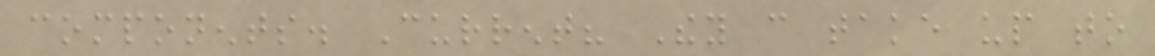components. Current? They can take up to
